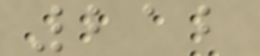212
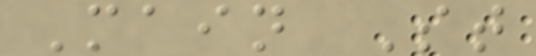Main St
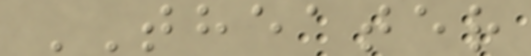THEATER
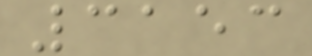3153
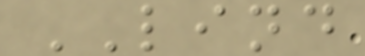LIND
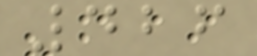426
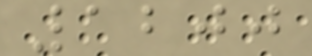1200
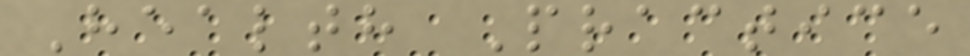Health Practice
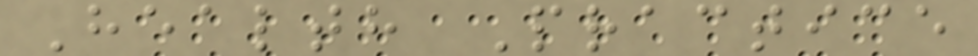Health Practice
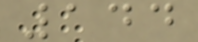144
